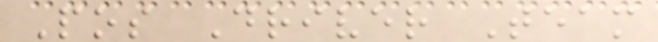Pos Driver Team
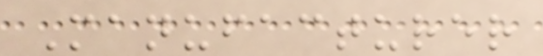Manufacturer
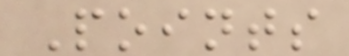Points
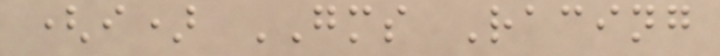(i) GMS Racing
